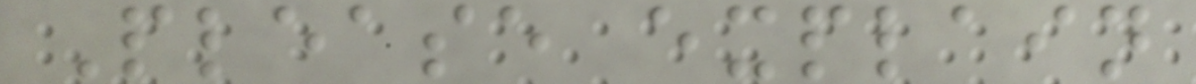Please explain
